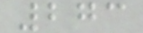273
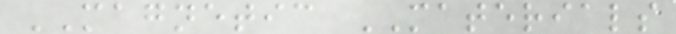MAGNETIC MATERIALS
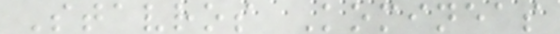Stavros Komineas
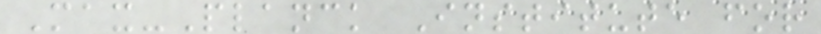Max-Planck Institute for
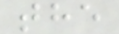the
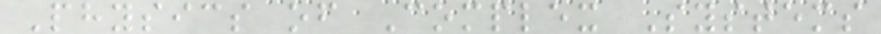Physics of Complex Systems
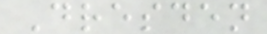Dresden
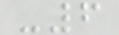-6
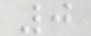0
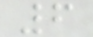6
